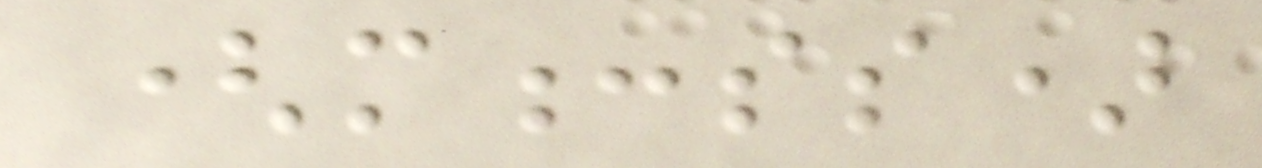(m:ss)
